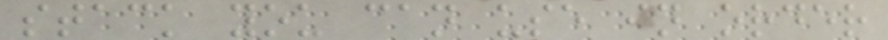stack you can use in order
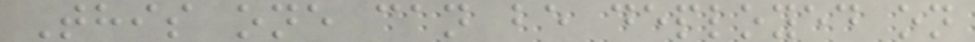This one can be deployed on
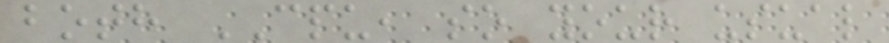both CPU, so your usual
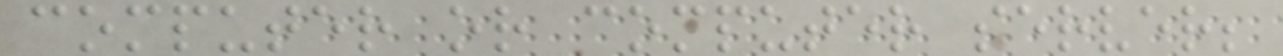computer or computer server;
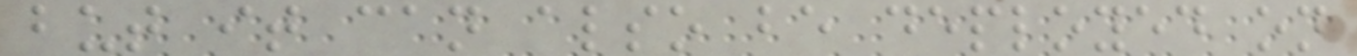but it can also be deployed on
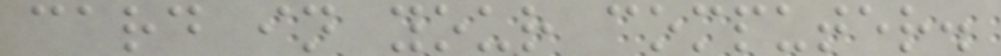card in your computer.
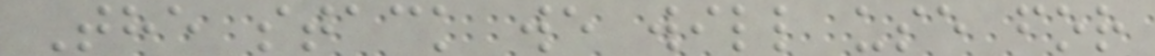The stack we will use for
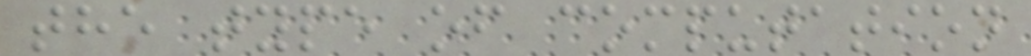the type of computation
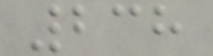238
